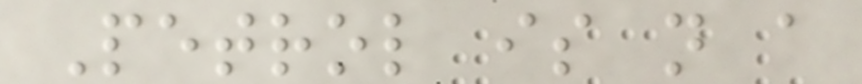Petrol is not a
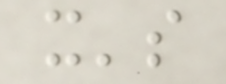it's
